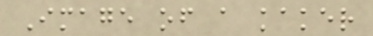Image of a kaker
